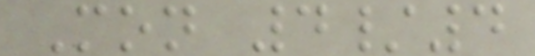Mon 4/4
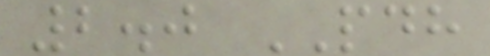2.0 PDH
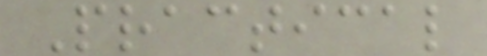Practical
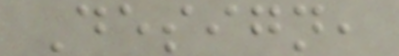Design,
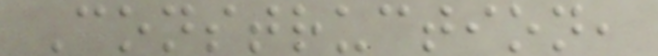Construction,
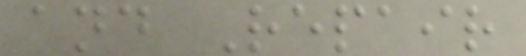and Repair
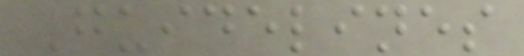Guidelines
